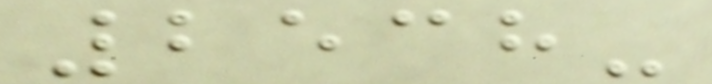2538-
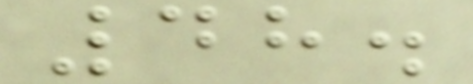48.
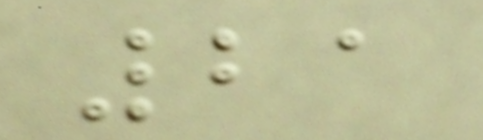21
